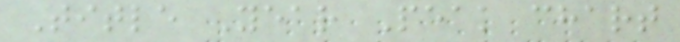Title Year Peak chart
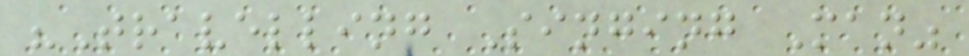"Travelling Singing Man"
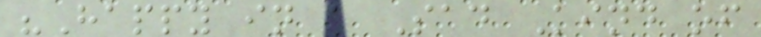"Happy in a Sad Kind of
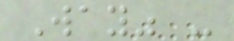Way" -
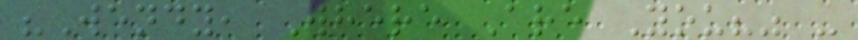"Wendy, Where Are You?" -
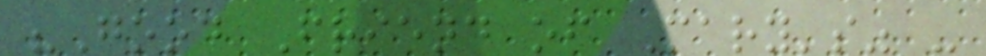"Good Friend of Mary's" -
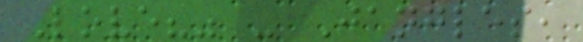Love?" - Jangles,
